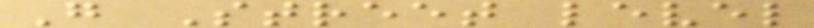G Street level
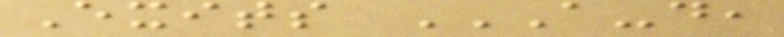Exits A-D,
